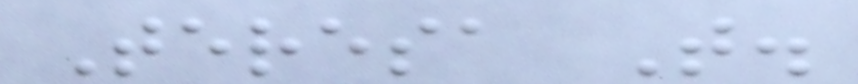Teresa T.
